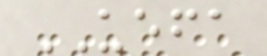UEFA
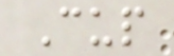Cup
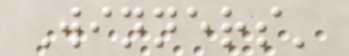Winners'
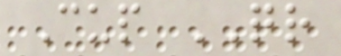Cup QR
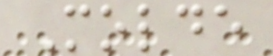Molde
